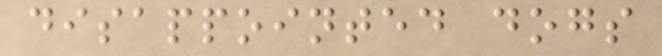disappointed dogs
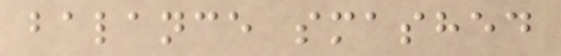balance smashed
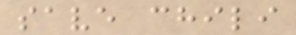save chili
